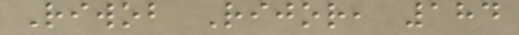Riwob Rijor, 184
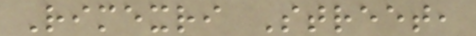Rimexri Street,
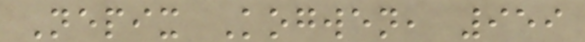Nepix Kogwen, 959
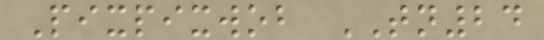Pixpixwob TN24
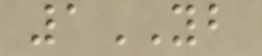1YB
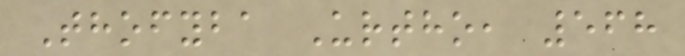Thofyba Urtho, 568
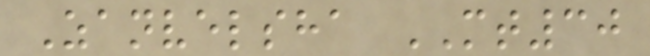Zanvelsha MT30
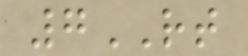7RT
